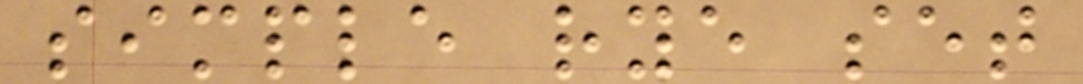simple rye set
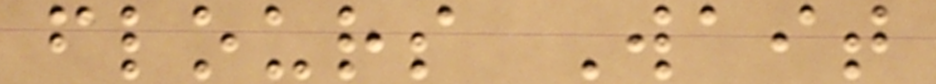flours Wait
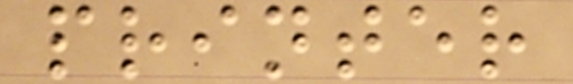printer
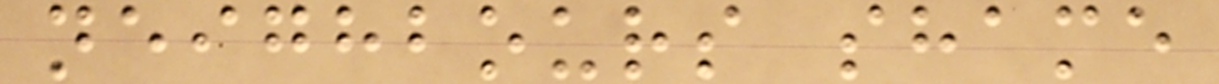neighbours shame
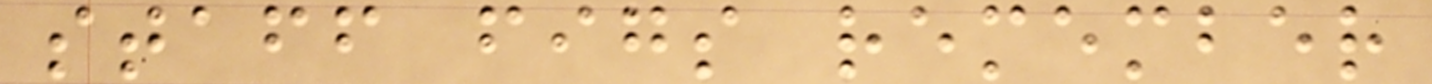staff figs remember
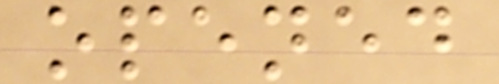opened
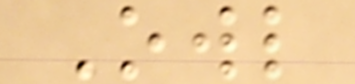Owl
